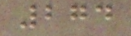274
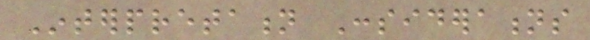Interpretation Considerations
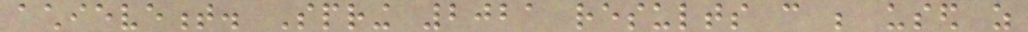achievement. Spring 2021 results can be used as
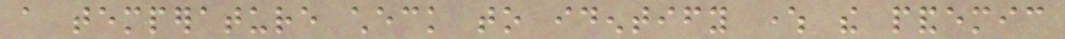a temperature check to identify where the pandemic
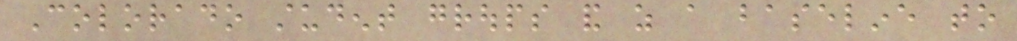Colorado student groups and as a baseline to
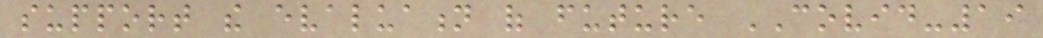support the evaluation of future COVID-19
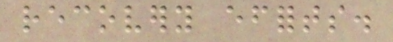recovery efforts.
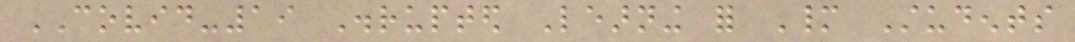COVID-19 Disrupted Learning for Many Students
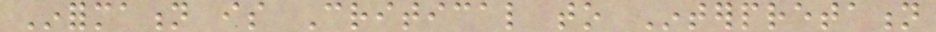Information is Critical to Interpretation
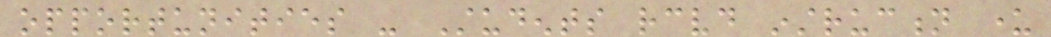opportunities - Students received instruction under
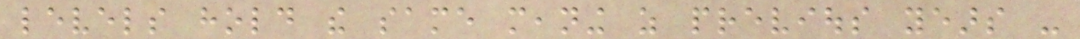levels hold the same meaning as previous years -
